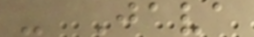- Java
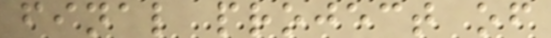final project of
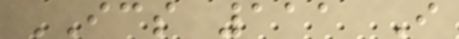ICS 111 I
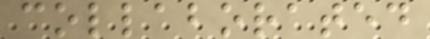collaborated
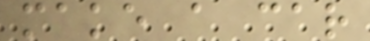make a car
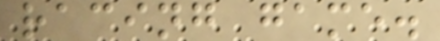racing game.
